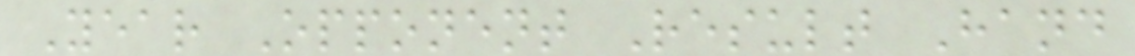Year Opponent Result Hand
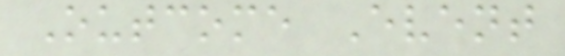Outcome Event
